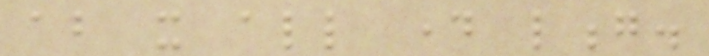about it all day long.
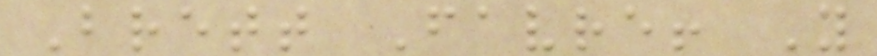Brett Favre! You
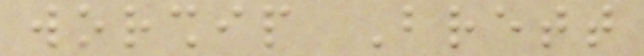worship Brett
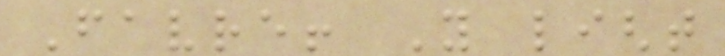Favre! You light
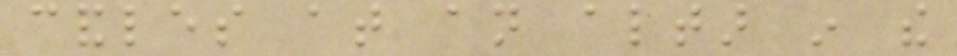candles at an altar in the
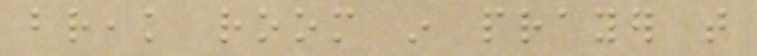break room in prayer that
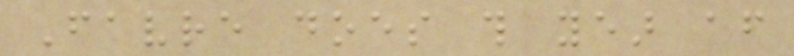Favre does this year after
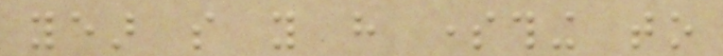year so you have something to
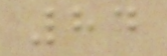84
